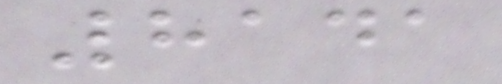8141
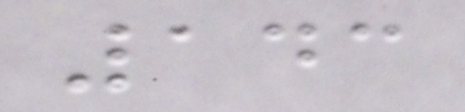143
